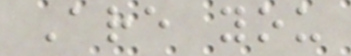Are you
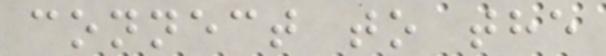connect to the
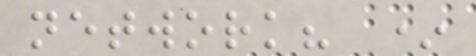network? *
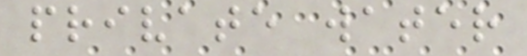private water
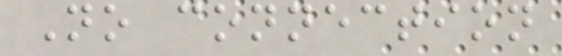No connection
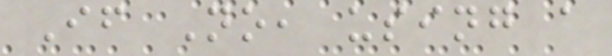If No, using a
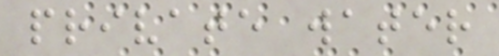private water
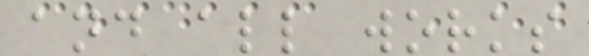and all works
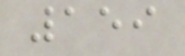159
